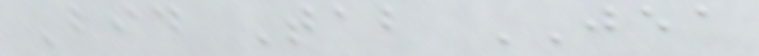Bid Tab JEA
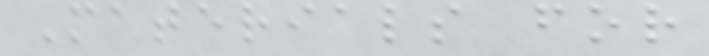Materials for
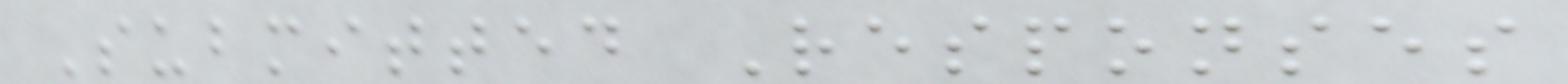Submitted Responses
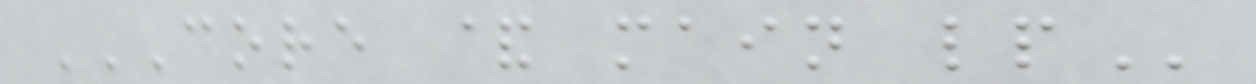CORE & MAIN LP
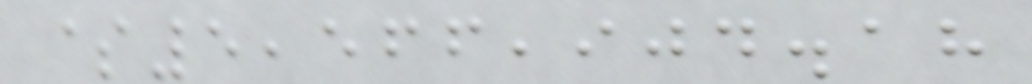$5,566,904.18
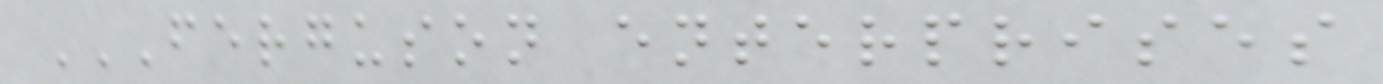FERGUSON ENTERPRISES
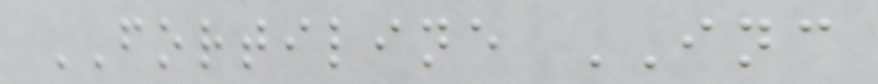FORTILINE INC
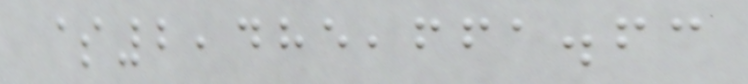$2,485,661.63
